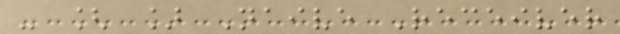- [ ] Naive Receiver
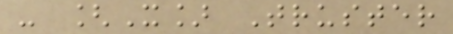- [X] Truster
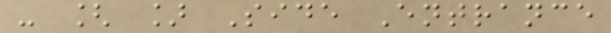- [ ] Side Entrance
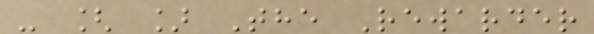- [ ] The Rewarder
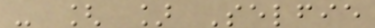- [ ] Selfie
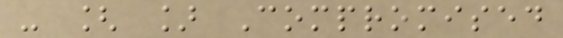- [ ] Compromised
